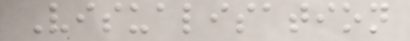Visualisation
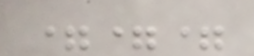===
